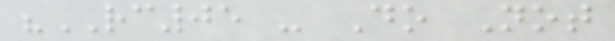"RC05 - Do Not
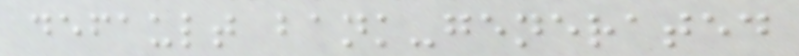default bank-generated
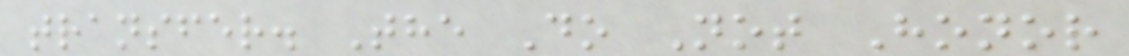transfer. The Do Not Honor
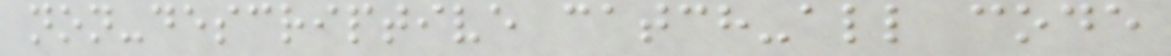non-descriptive catch-all code
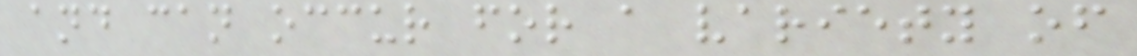and can occur for a variety of
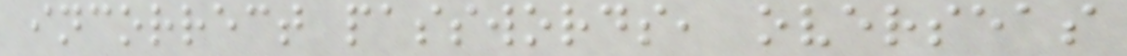incorrect passwords, overseas
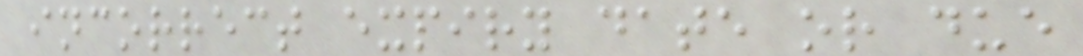incorrect expiry date or due
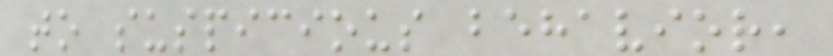to suspicious behavior,
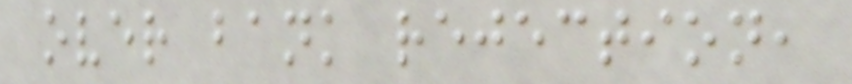over bank rejection,
